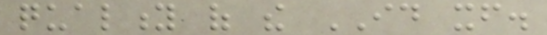quality of the ID itself.
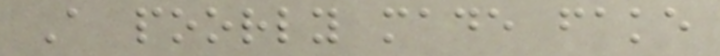A poorly made fake
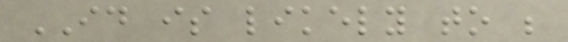ID is likely to be
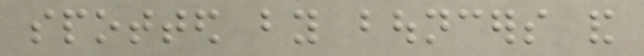spotted by bouncers and
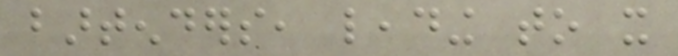bartenders, leading to it
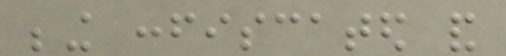being confiscated and
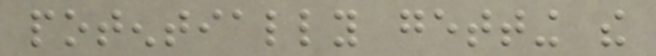potentially getting the
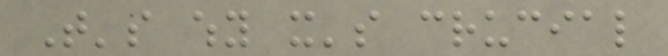That's why it's crucial
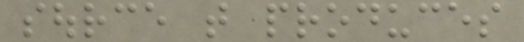source that produces
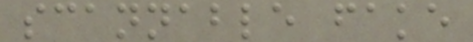scannable fake
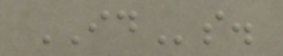IDs.
